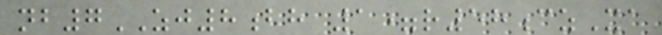nb7ZJ8bh 1=r58czXa
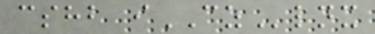cshb iCZlnx
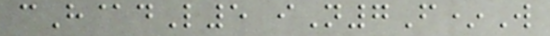cH@dL5 iN7F*W
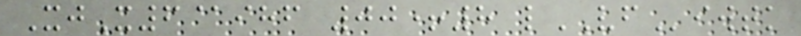XjX6@ihf 00+8 lVFiwtk
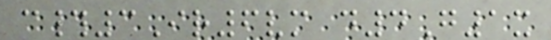c#3Ir6vm d4G1x
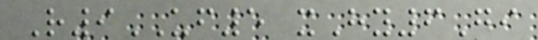R9UF5 xHy6Gi
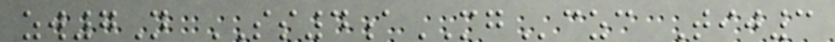zw7N SS4aMGczc Tij3
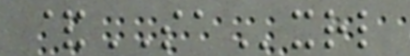&SAxrl
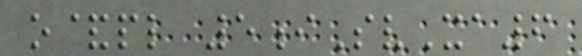o&pl 5iSvXa6
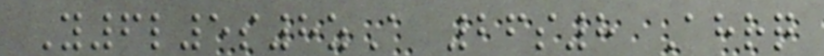Y6l5s8zA 26s8 Ahrq
